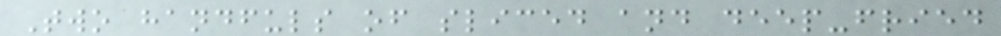Two handfuls of sliced and deep-fried
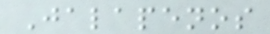Jalapenos
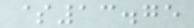$13.75
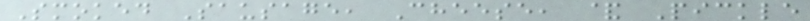Smoked Sausage, Cheese, & Pickle
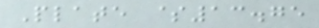Plate $13.75
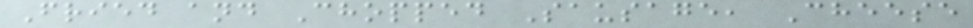Fried and Chopped Sausage, Cheese
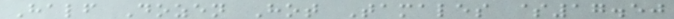Half Dozen Hot Tamales $17.50
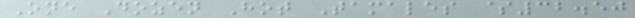One Dozen Hot Tamales $32.50
